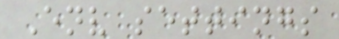Env settings
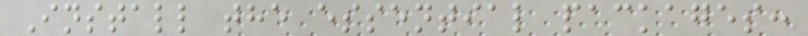Install the essential packages:
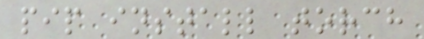pip install torch
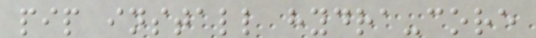pip install hydra-core
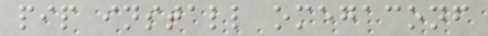pip install omegaconf
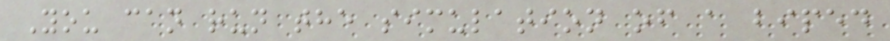You can run the simulation of a biped
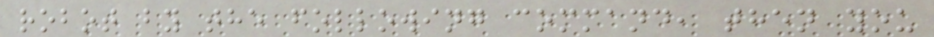robot by the following command, then you
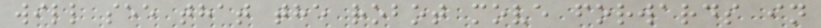will see that the robot move forwards in
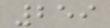259
